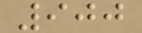900
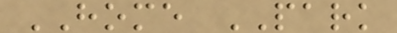HOME PARK
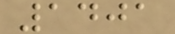1401
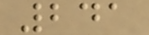241
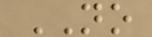NO
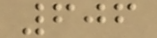606
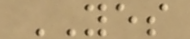YES
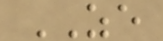ZE
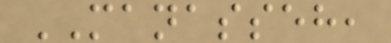MANASSEH,
